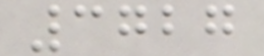3727
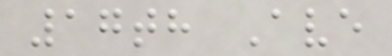17th Ave
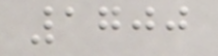1700
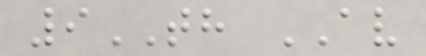9TH AV
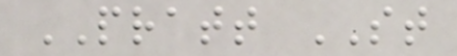PRATT ST
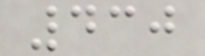430
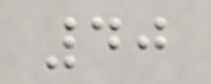40
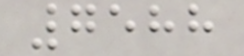7588
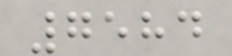7584
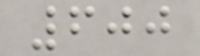600
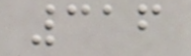316
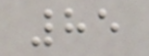85
